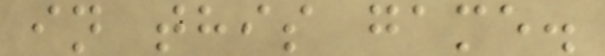in this game.
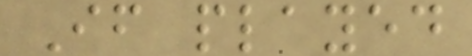If played
